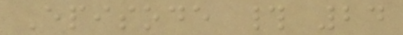Episode # 24
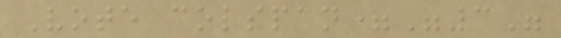Vote colspan="3"
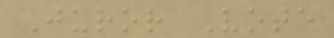Juror Vote
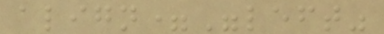align="left"
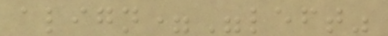align="left"
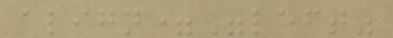align="left"
